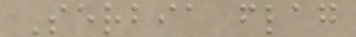Serbia flag
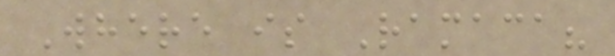Where is Ramaca?
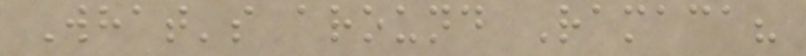What's around Ramaca?
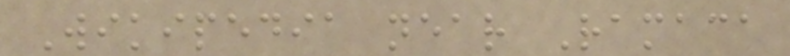Wikipedia near Ramaca
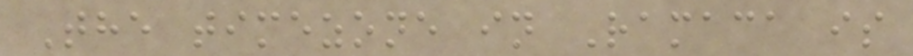The timezone in Ramaca is
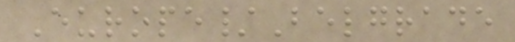Europe/Belgrade
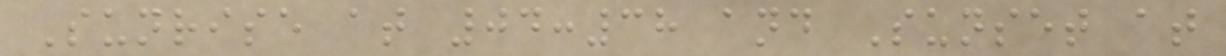Sunrise at 04:38 and Sunset at
